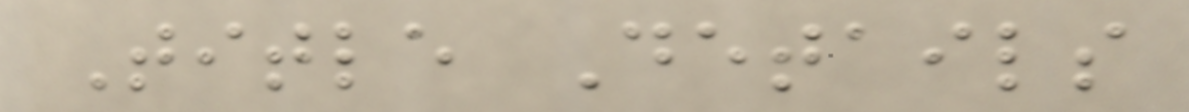Title Details
